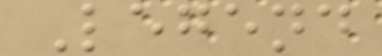Legend
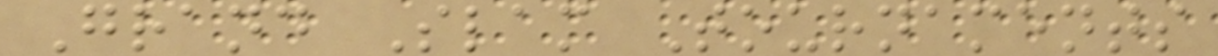Grand Slam Tournaments
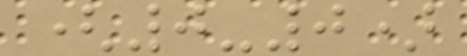(0-0)
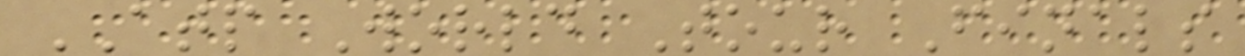ATP World Tour Finals
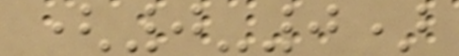(0-0)
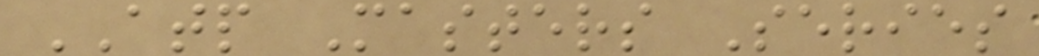ATP Masters Series
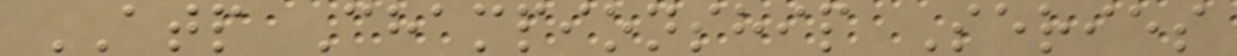ATP Championship Series
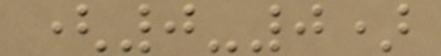(0-0)
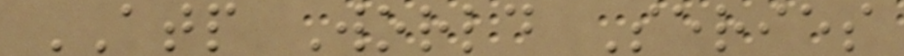ATP World Series
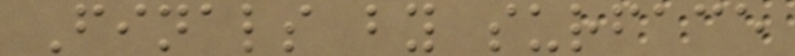Finals by surface
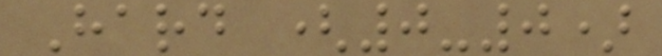Hard (0-0)
